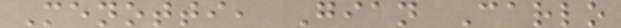Menotti, Gian Carlo
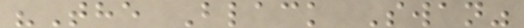"The Black Swan"
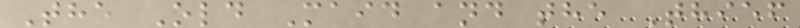The Old Maid and the Thief
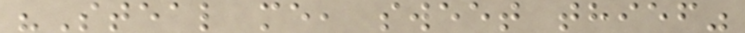"Steal me, sweet thief"
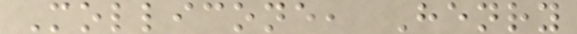Mollicone, Henry
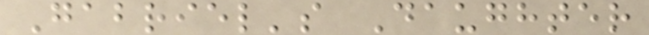Gabriel's Daughter
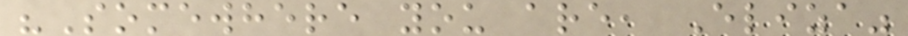"Somewhere you are, Eliza"
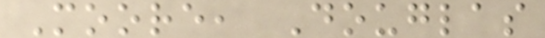Moore, Douglas
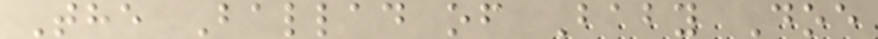The Ballad of Baby Doe
